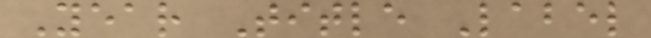Year Title Label
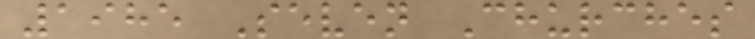1985 Seven Churches
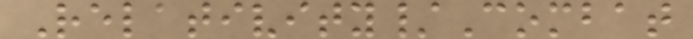Relativity/Combat
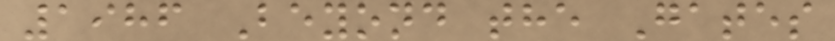1986 Beyond the Gates
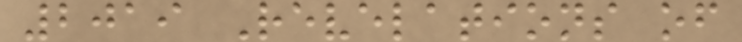2019 Revelations of
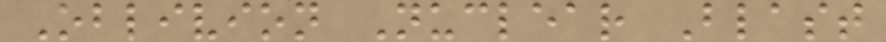Oblivion Nuclear Blast
